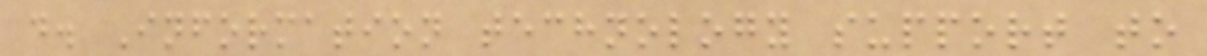d. Information technology support to
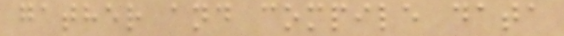gather and compile data
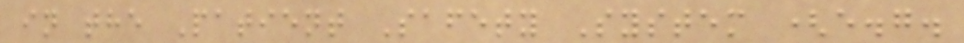in the Patient Safety System (e.g.
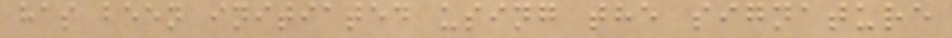has been initiated using the signature
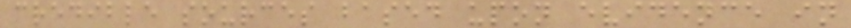credible sources based upon evidence in
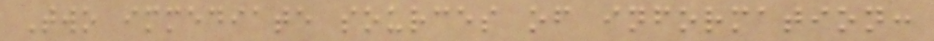Two immediate sources of information:
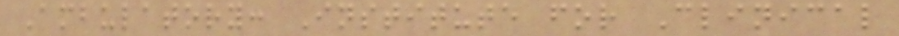Ambulatory: Institute for Clinical
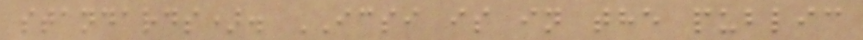standards). ICSI is in the public
